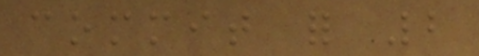commit for 2
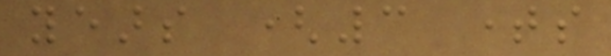years (3 times
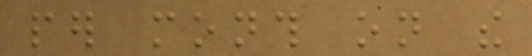per month on the
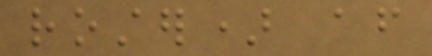roster) after
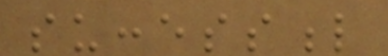successful
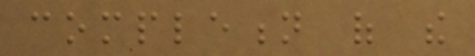completion of the
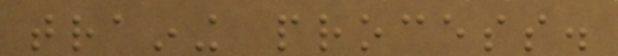training process.
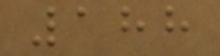188
